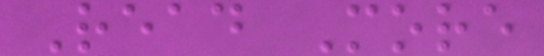Read More
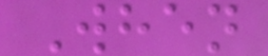When
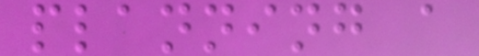planning a
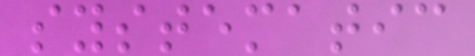systematic
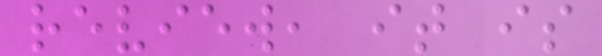review, it is
